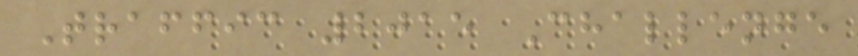Traffic 2015 Challenge
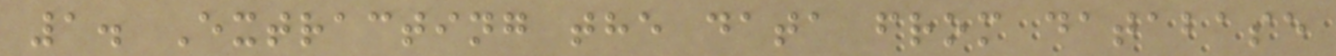1. Extracting the data from database
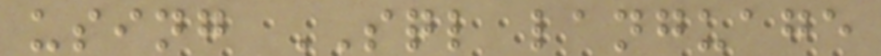using SQL language
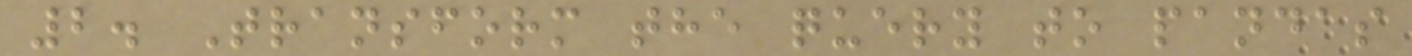2. Transform the query to pandas
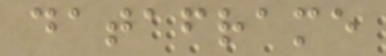dataframe
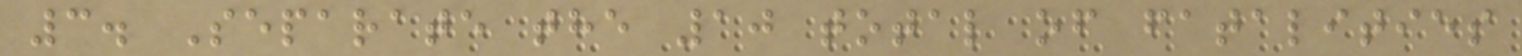3. Separate the 10 total of fatalities
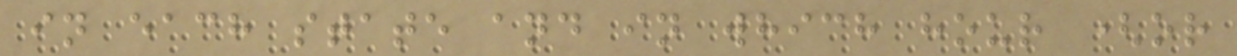in each state and in which hour (or
